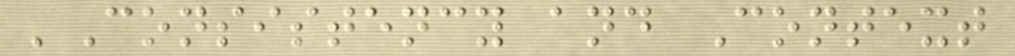'Consistency and Context
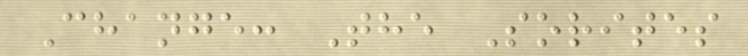Change: The Sorites
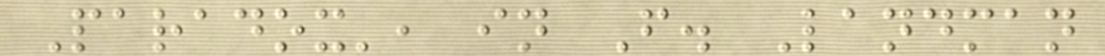Paradox', in F. Landman
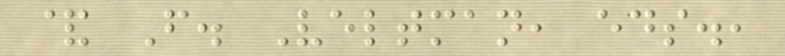& F. Veltman, eds.,
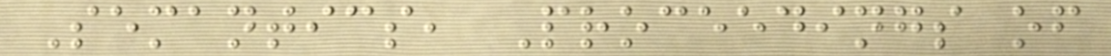Semantics, Proceedings of
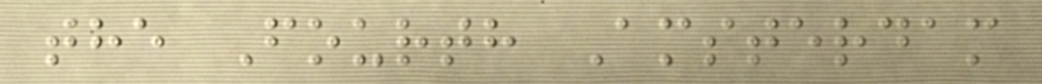the Fourth Amsterdam
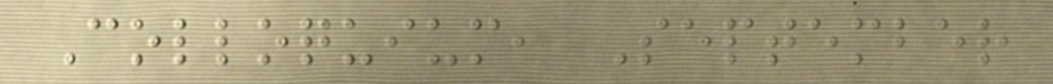Colloquium, September
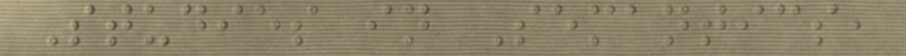Studies in Semantics,
